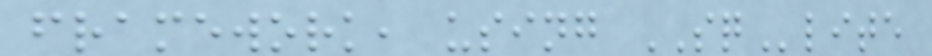framework, using SQlite
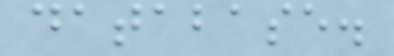database.
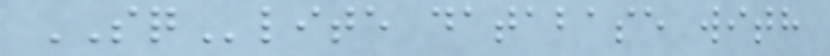SQlite database with
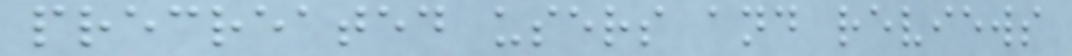precreated users and reviews
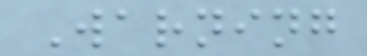Warning
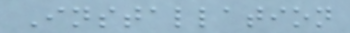Installation
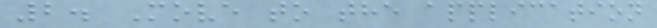2. Move to the application
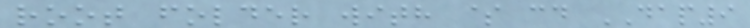root folder with $ cd DAP9
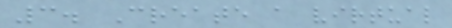3. Create a virtual
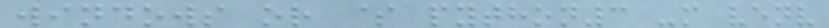windows or $ python3 -m venv
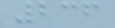236
